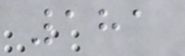181
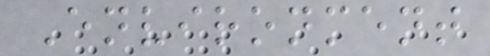Environment
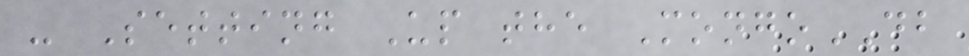- Setting Up the MongoDB
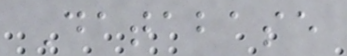Database
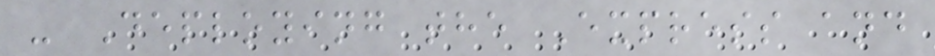- Deploying the Express and
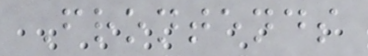Frontends
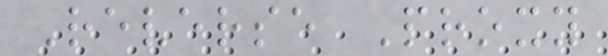Reverse Proxy
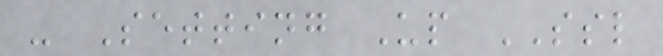- Setting Up SSL
